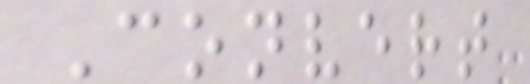Convert
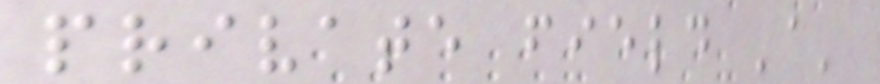private field 'a'
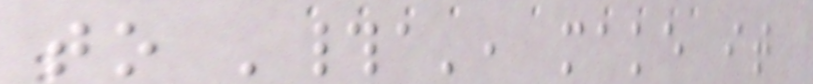to '#a', make it
